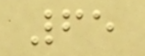65
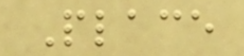Place
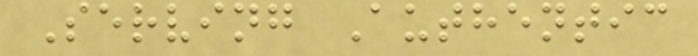Serving Authentic
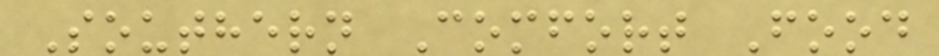Southern Comfort Food
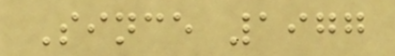Since 1977
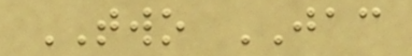TWO JAC
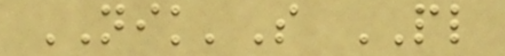NIK'S PL
